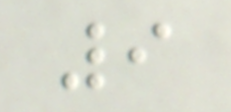9
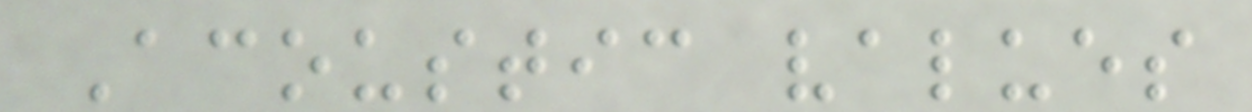Acoustic values
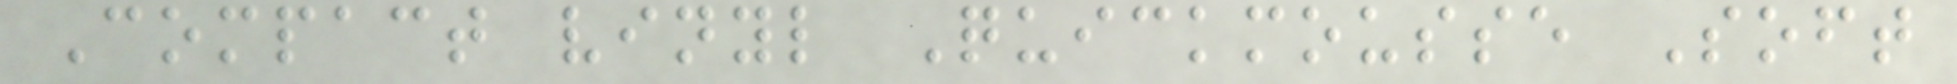Compact vinyl Quickmousse Soft
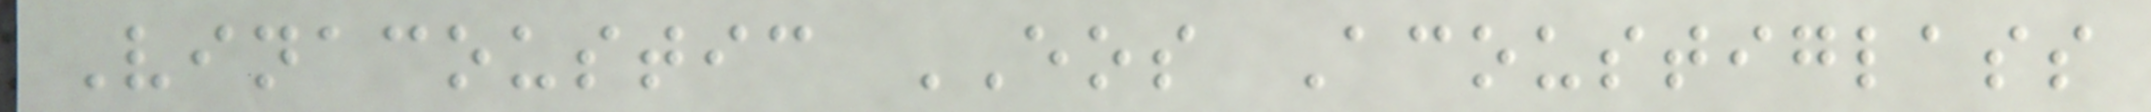Vinacoustic EOS Acoustiglass
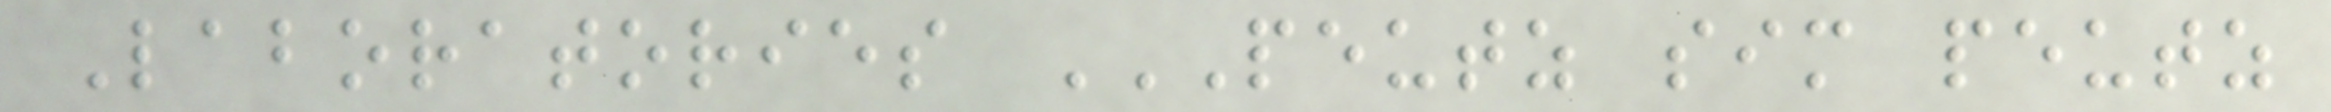Laboratories PEUTZ SIM PEUTZ
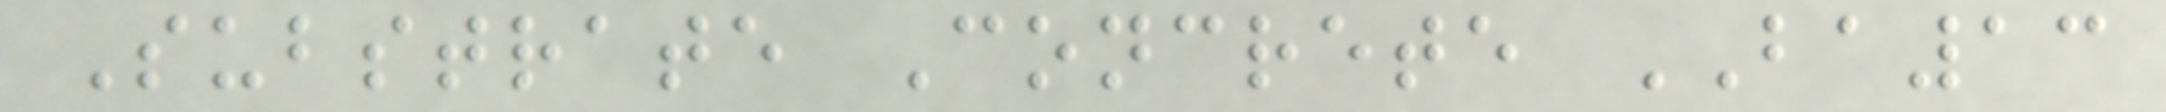Substrate Concrete BA13
